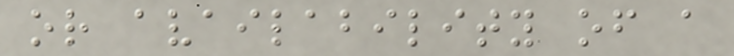or availability of a
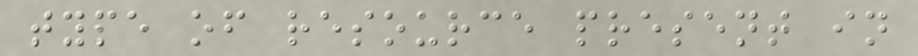type of resource present in
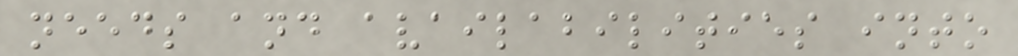needs and availabilities into
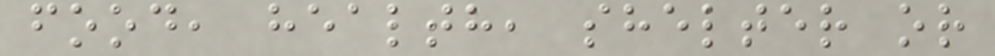food, health, shelter or
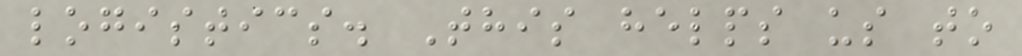logistics. This helps us to
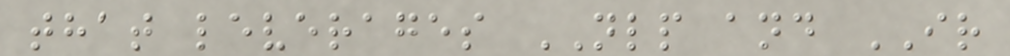that leverages NLP and IR
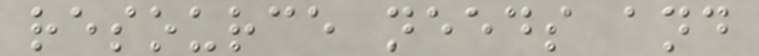resource needs and
